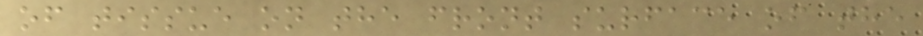of tissue on the front surface of the
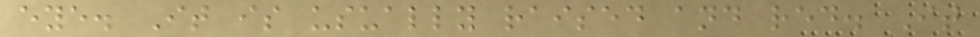eye. It is usually raised and red. It
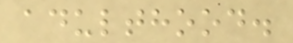adulthood.
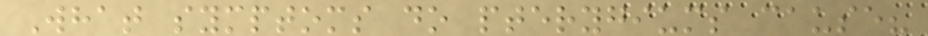What symptoms do pterygiums cause?
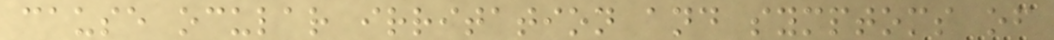cause ocular irritation and symptoms of
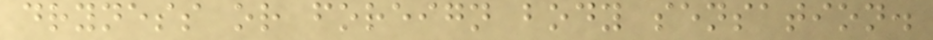dryness or foreign body sensation.
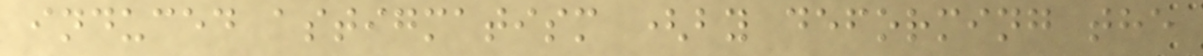induced astigmatism (by deforming the
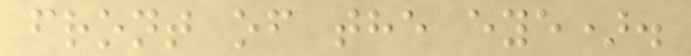front of the eye).
